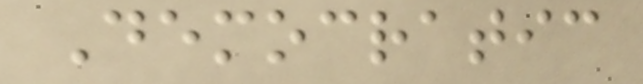Democratic
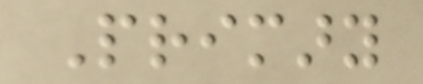Primary
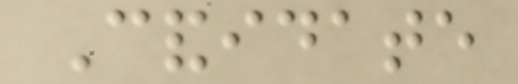Candidate
